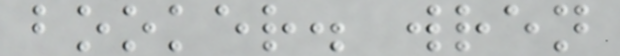booker. wren
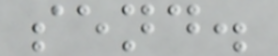send.
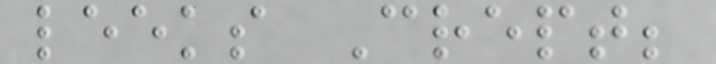leeks Crept;
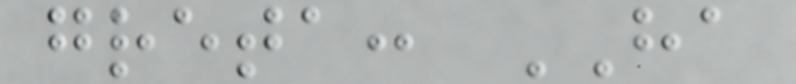greta: HA
